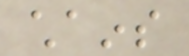chains
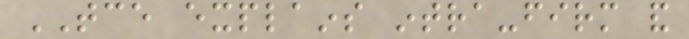TCE explains intra-firm and
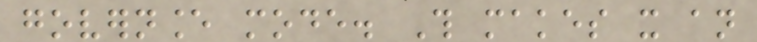governance mode. This makes it an
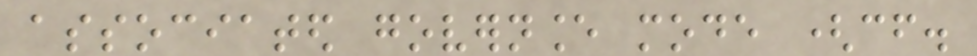associated governance mode (cf.
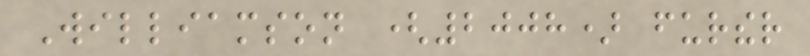Williamson (2008) further
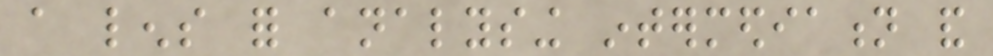a lens for analysing intermediation and
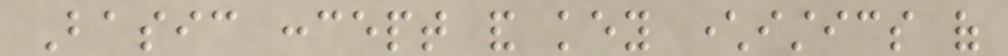Basic concept and key characteristics of
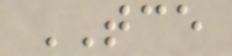TCE
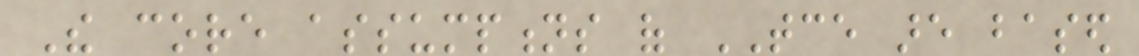The core assumptions of TCE are based
